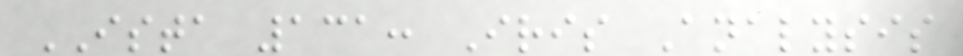ISTA 131: Iris Analysis
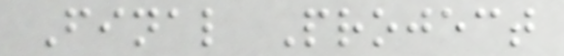Final Project
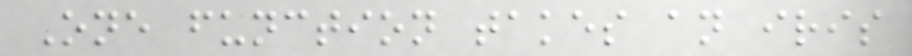One function takes an iris
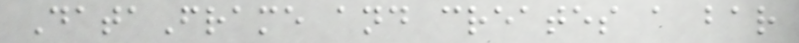DataFrame and creates a bar
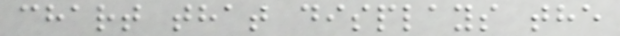chart that displays the
